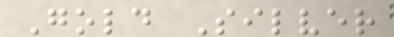Gold Silver
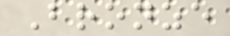Bronze
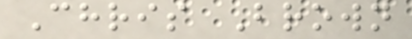Chris Brown
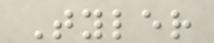Tyler
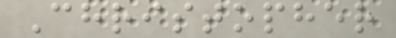Christopher
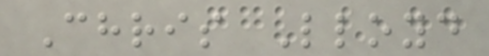Chris Lloyd
